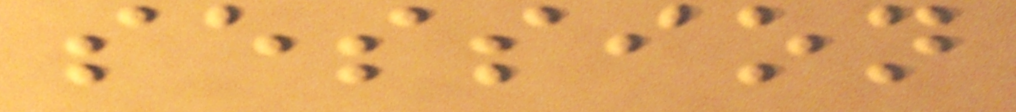session
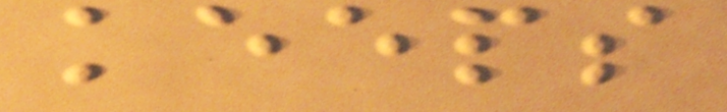keeps
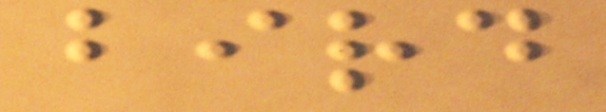bird
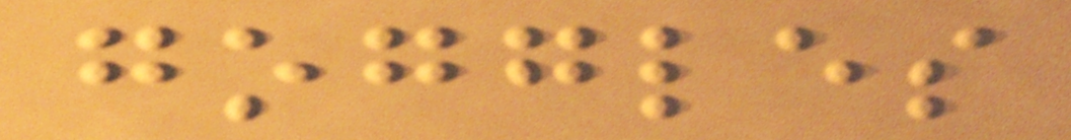goggles
